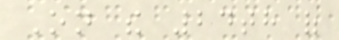On the 24th of
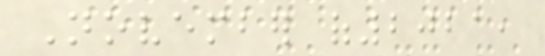November of2021,
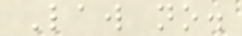Law no.
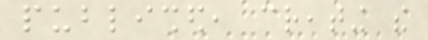published, creating the
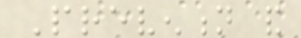Prevention and
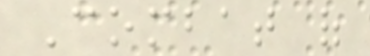Combat of
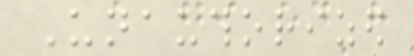Unauthorized
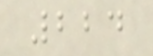224
